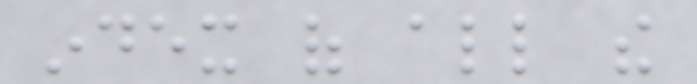index of all the
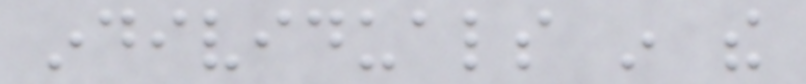individuals in the
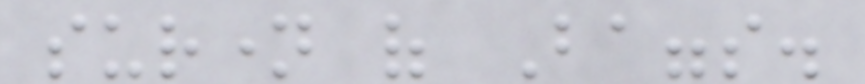surname of Baggs.
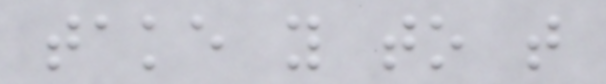take you to that
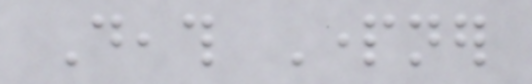Death Partner
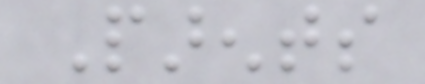Parents
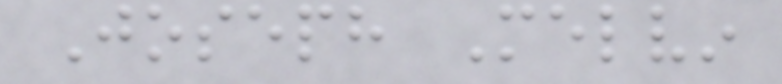Joseph Melvin
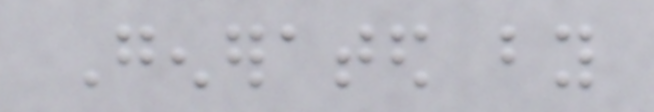Generated by
